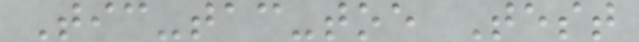Tic-tac-toe Test
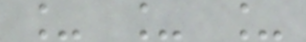_ _ _
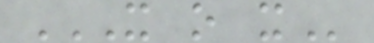X O X
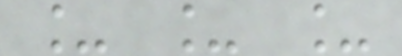_ _ _
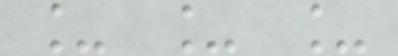_ _ _
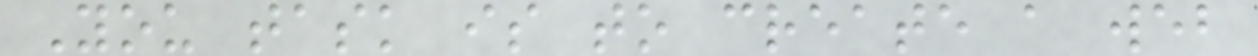You task is to create a web
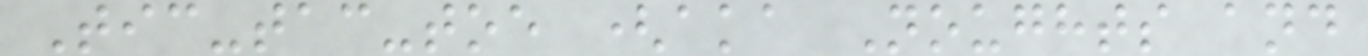Tic-tac-toe (aka Noughts and
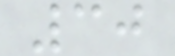30
